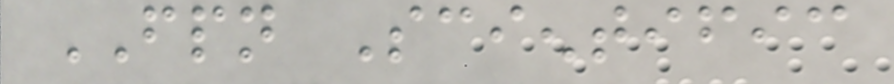FPN Scientific
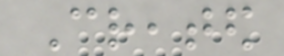Created
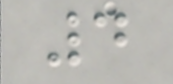4
